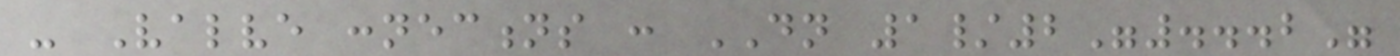- Valve connections : DN 1/2"...2"
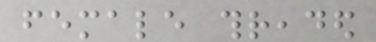female threaded
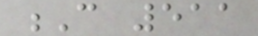C 511
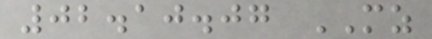02.10.07 MZ
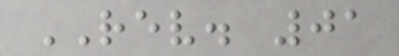REV. 01
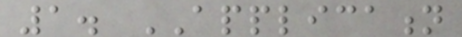1. APPLICATION
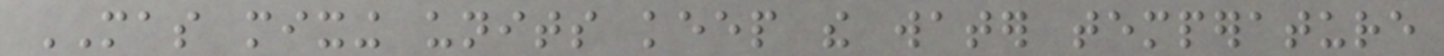MAS mixing units keep the water temperature
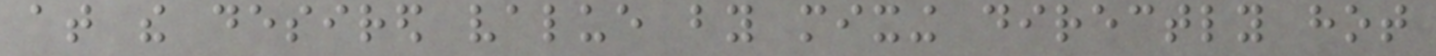at the desired value by mixing directly hot
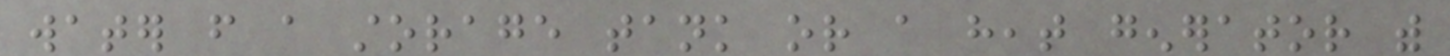water from a storage tank or a heat generator with
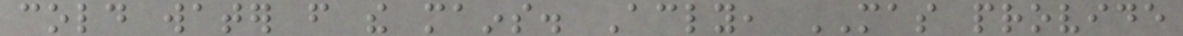cold water from the mains. Accordingly, MAS provide
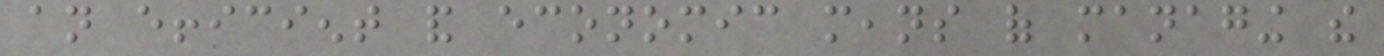an efficient and economic means of managing the
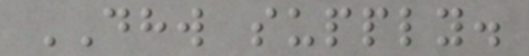DHW supply.
